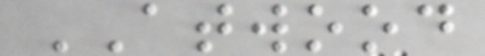ATWOOD
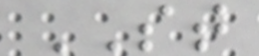ST
